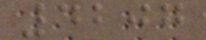4207
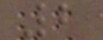2
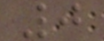0
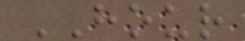HOUR
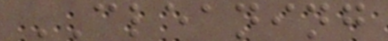CLEANING
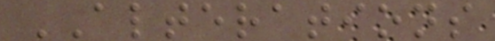ALTERATIONS
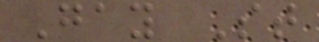Gay St
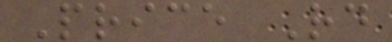Price Rd
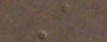A
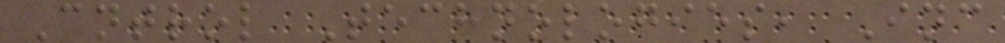Cntrol Technologies, Inc
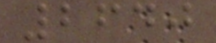2640
